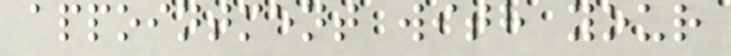appointment with your
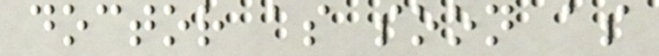doctor as soon as
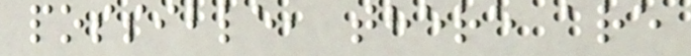possible, there are
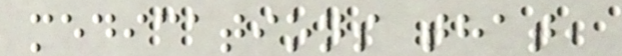medications that,
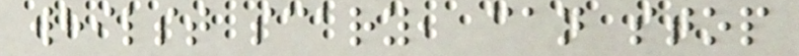whilst scary, can stop
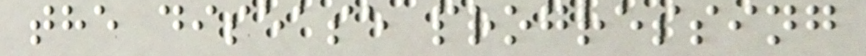the disease progressing
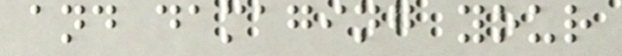and damaging your
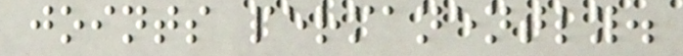joints permanently.
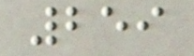259
